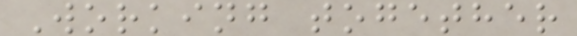Working together
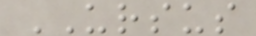URSUS
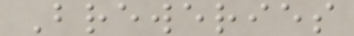Breweries
